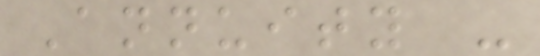Annuity -
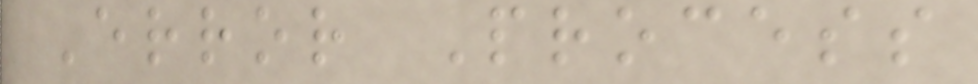Error Process
